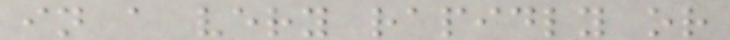in a very rapidly or
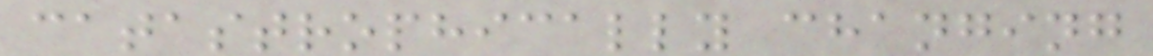catastrophically changing
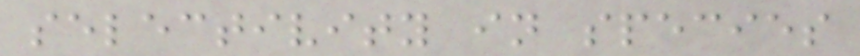selectivity in species
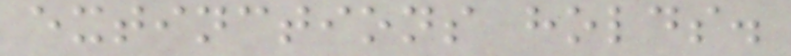extinctions holds.
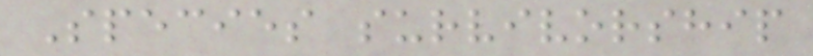Species survivorship
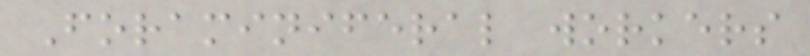Foraminiferal workers
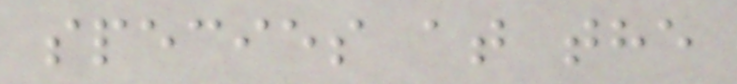species at the
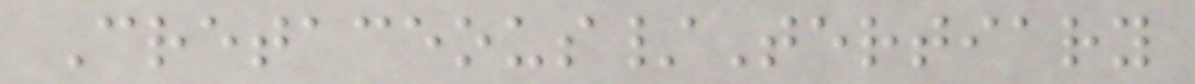Cretaceous/Tertiary
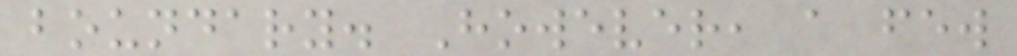boundary. However, a few
